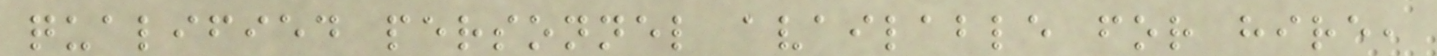qualified personnel available for hire,
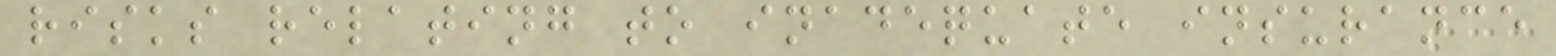risks relating to inadequate insurance
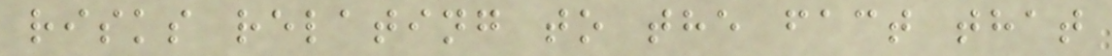risks relating to the fact that
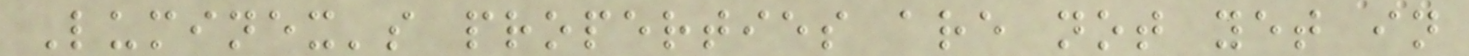Luminex's properties are not yet in
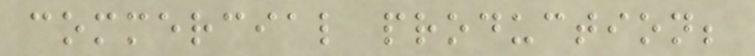commercial production;
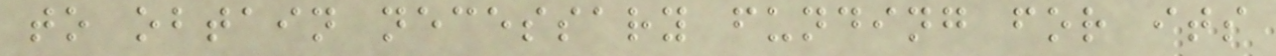to obtain necessary funding for its
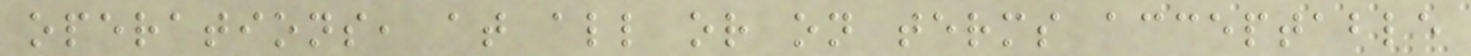operations, at all or on terms acceptable
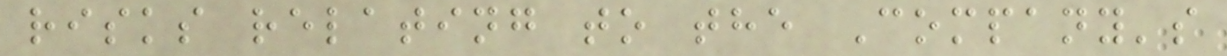risks relating to the Company's
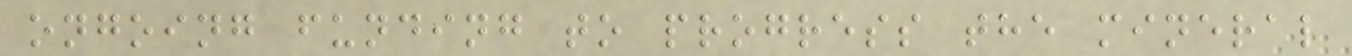ongoing funding to progress the mineral
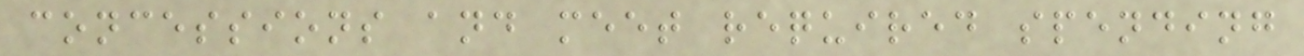concessions and meet required spending
